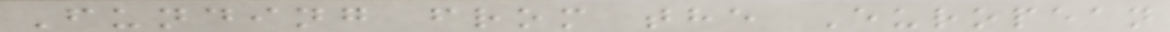Funding from the European
